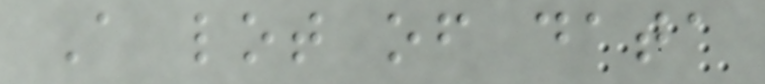A lot of data
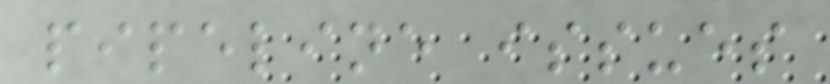pipeline issues
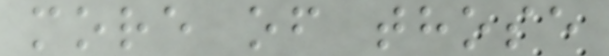more of those
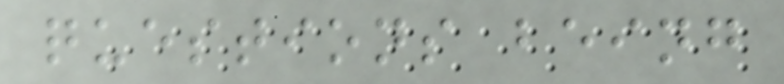questions being
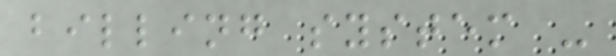billing system -
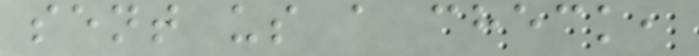sent us a check,
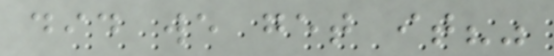did we get it?"
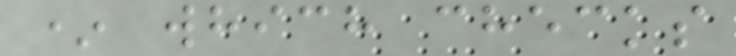* which checks
